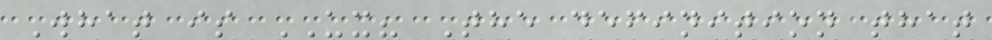What is UX? The definition that
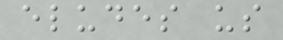eludes us
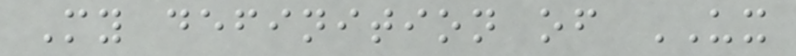My definition of UX
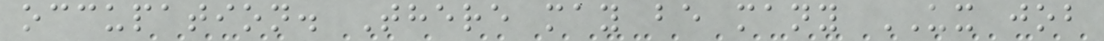occupation. There may be many UX job
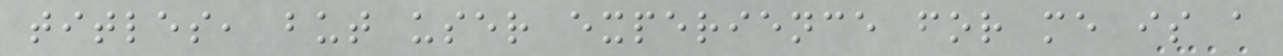titles, but user experience for me is a
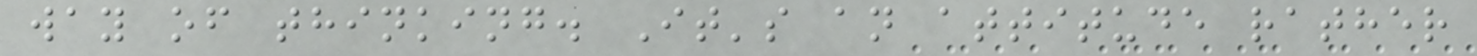way of thinking. It's an attitude rather
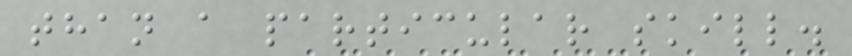than a particular skill.
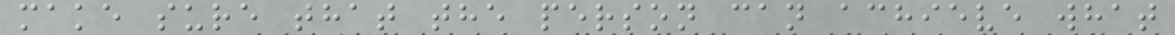make sure that the person can achieve what
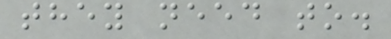they need to.
